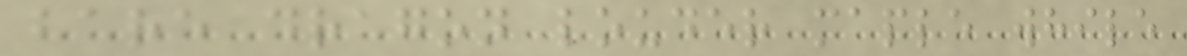bare dragon louder maple while
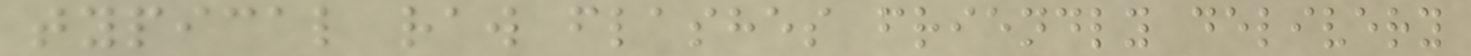typical raw flashes friendly delivery
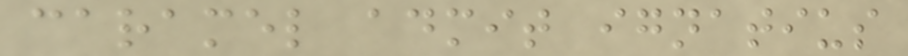caramel admit ignatius
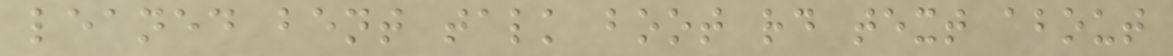leaned bent talk boot rd text about
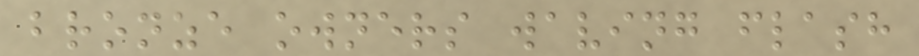bronze owners waving flash
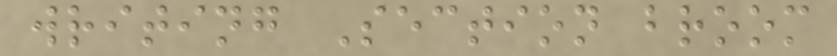writing Section broom
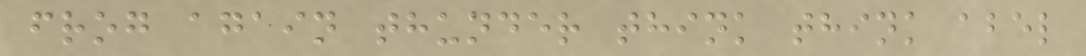frog again thunder think think abel
